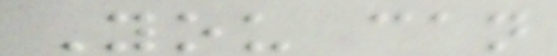You can
